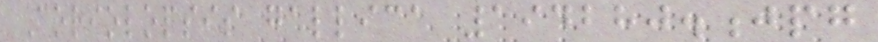Coriolopsis gallica 194280.jpg
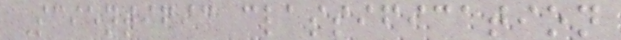Scientific classification
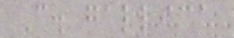C. gallica
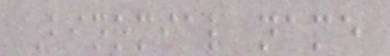Binomial name
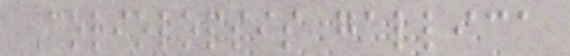Coriolopsis gallica
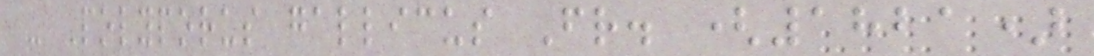- Polyporus gallicus Fr. (1821)
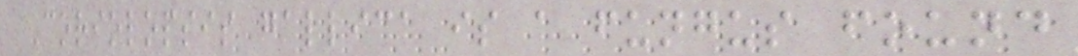Coriolopsis gallica is a fungus found
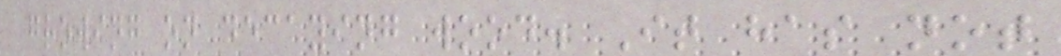growing on decaying wood. It has not
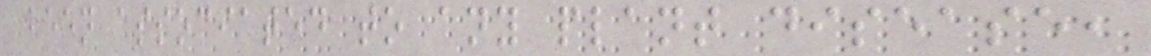been associated to any plant disease,
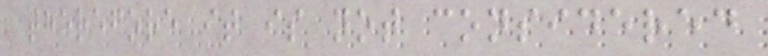therefore it is not considered
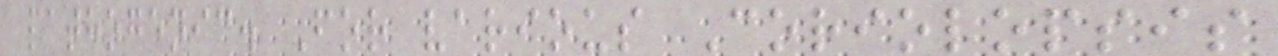pathogenic. For various Coriolopsis
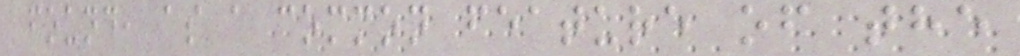found, as a common feature of the
